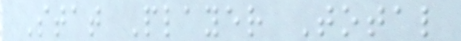Stat Player Total
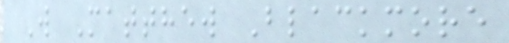W Matthew Blackmore
